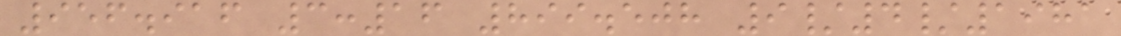956.916 3:16 899.508 9/4/1981
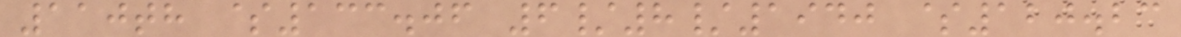110th $133.06 6/8/1940 $120.23
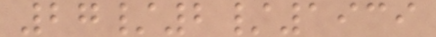27/2/1939
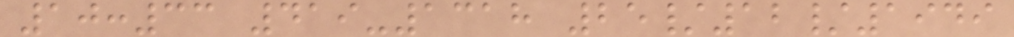10:33 419-1318 25/12/1949
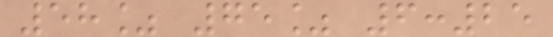58% 75% 6:25
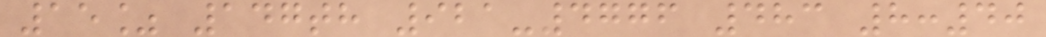15% 147th 921-4776 483 8:40
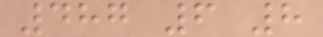487 6 8
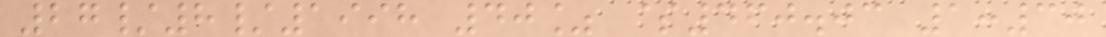27/8/1998 40% $460.03 1:30
